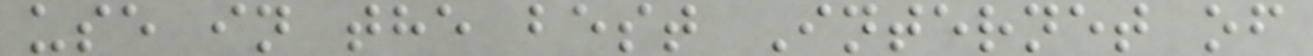use in the best Internet of
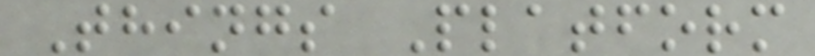Things Platform
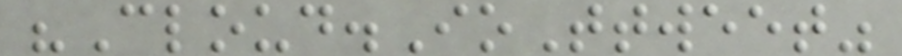"Cloud.IoTtweet"
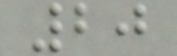20
